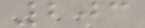203
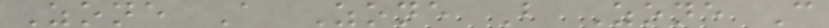Zone A Zone B Zone C
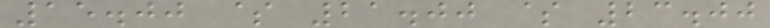15.00 $ 21.00 $ 23.00
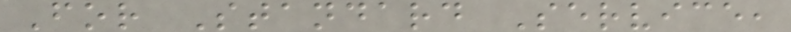For Standard Service,
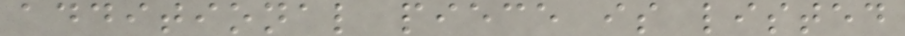additional piece is listed
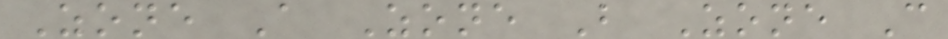Zone A Zone B Zone C
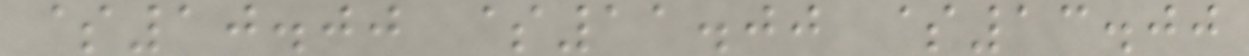$10.00 $11.00 $13.00
